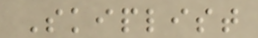Skiplist
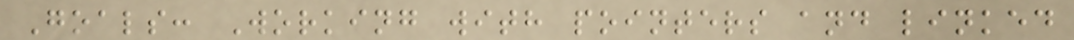Goals: Working with pointers and linked
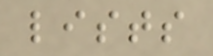lists
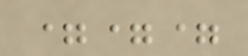===
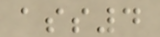ass4
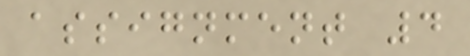assignment 4
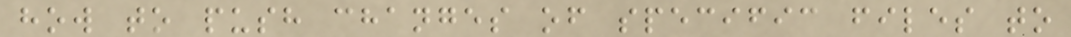how to push changes of specific files to
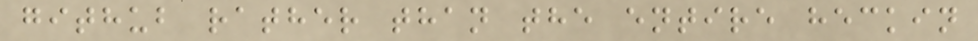github rather than the entire heckin
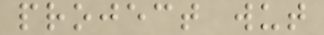project wut
